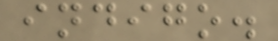indigo.
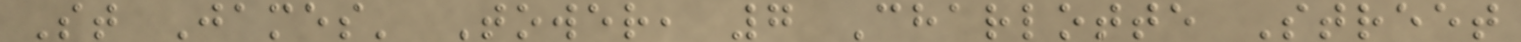St James' Tower, 7 Charlotte Street
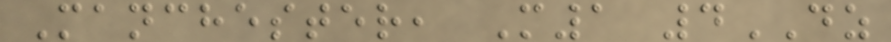Manchester, M1 4DZ
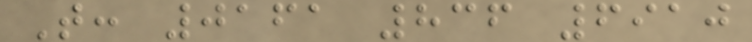T: 0161 836 6910
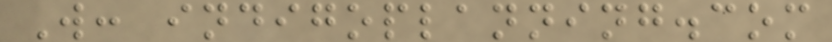W: indigoplanning.com
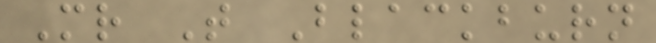Mr T Blackburn
